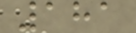181
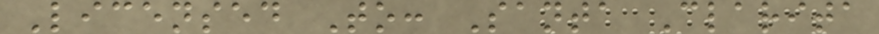Licensed To: Santa Clarita
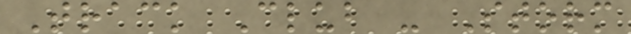Track Club - Storm
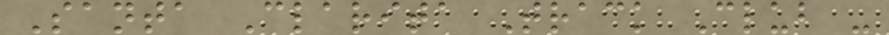Santa Clarita Track Club -
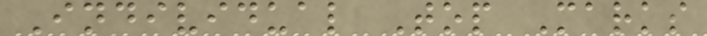Individual Top Marks
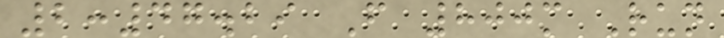2:47.29 F 800m Run
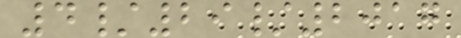4/29/2017
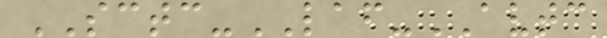SCTC-LAF-AVTC
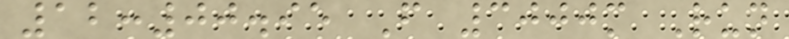12:00.95 F 3000m Run
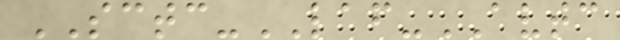SCTC-LAF-AVTC
